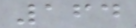164
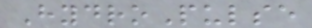HydroPulse
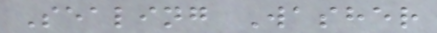Sealing Washer
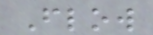Flow
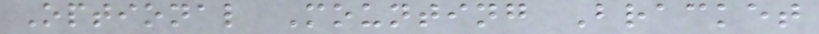Optional Mounting Bracket
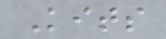Kits
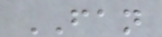FAN
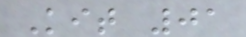Kit 01
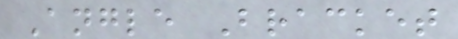Angle Bracket
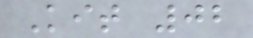Kit 02
